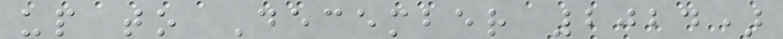up to December 2024)
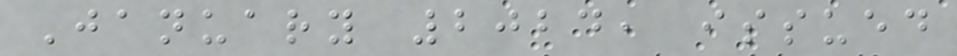January 2024, issued
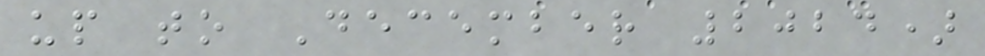up to December 2024)
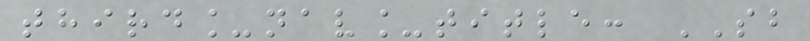third_nav_title: SB
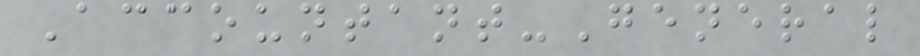Accountant-General
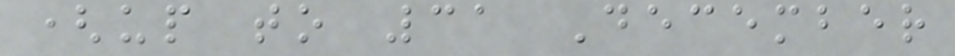(up to 31 December
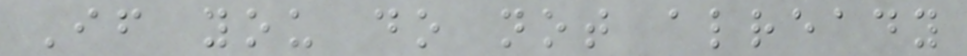If you do not already
